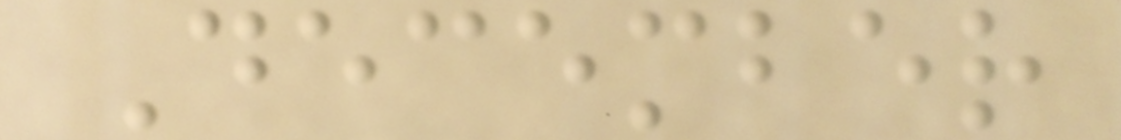December
